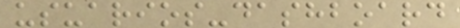usuarios-dashboard
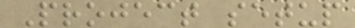Project setup
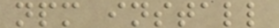npm install
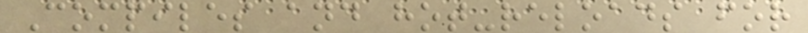Compiles and hot-reloads for
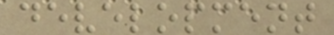development
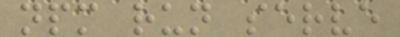npm run serve
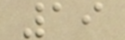19
